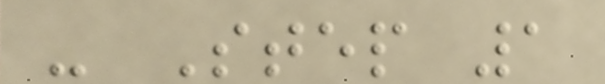- Step 1
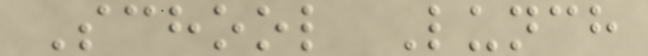School Lunch
